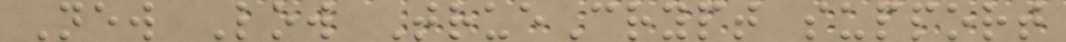New Low TrueCrypt support
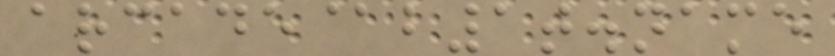arcade@b1t.name
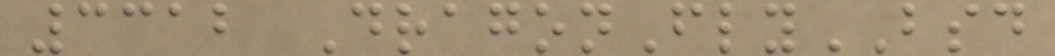3312 DragonFlyBSD
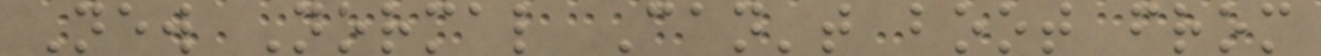New Normal Can't boot from
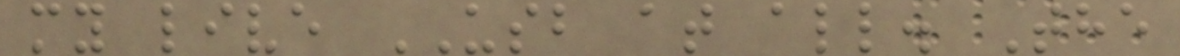my live USB at all. The
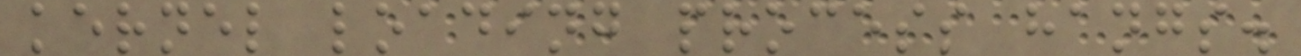kernel loading process hangs.
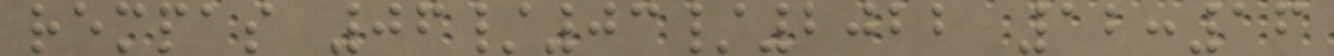rempas 06/03/2022 12:16
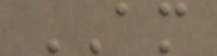AM
